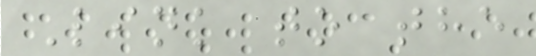Link to the
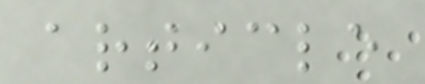article
